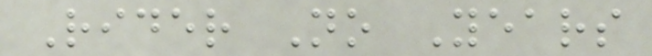Rider No Years
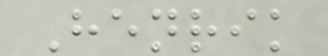Henrik
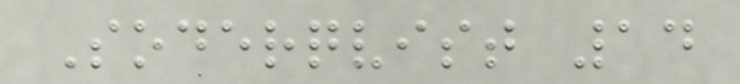Soderqvist 14
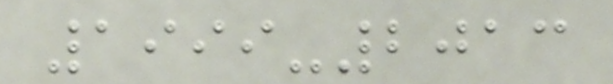1999-2013
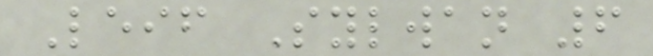Leif Sylwan 6
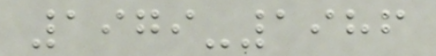1979-1986
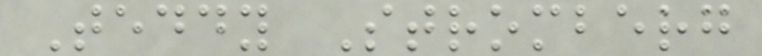Teddy Stromberg
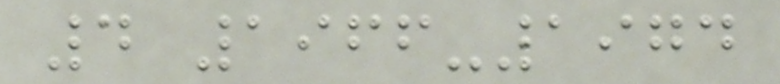4 1966-1974
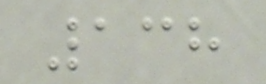138
